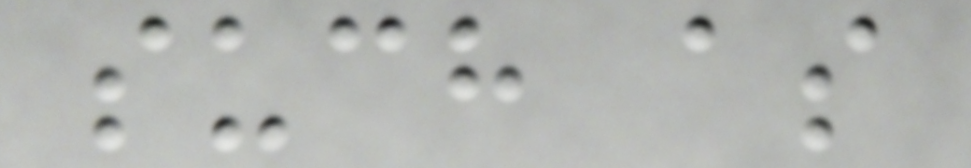such as
